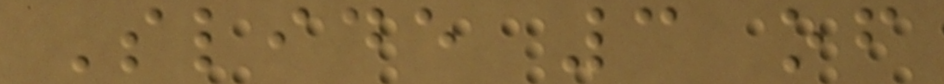Slide 3 of
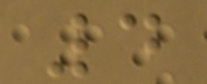4
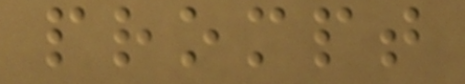prompt
